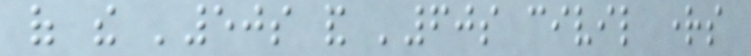of the '50s and '60s civil rights
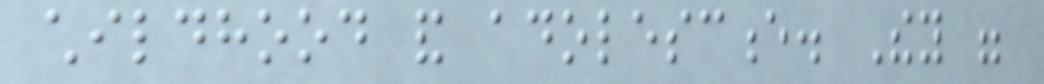childhood and adolescence. They were
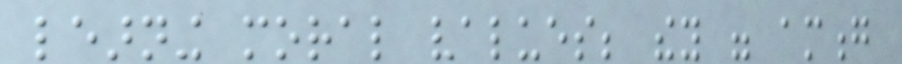learning moral values; they were among
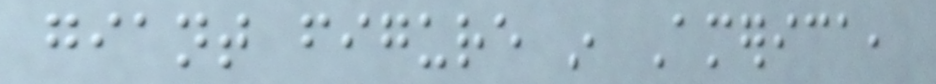giant figure in America,
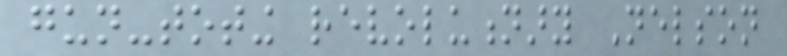gun-toting revolutionary Nelson
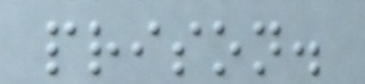prison.
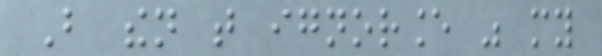But then that ignorance was my
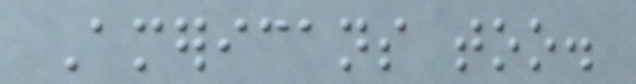Americans too.
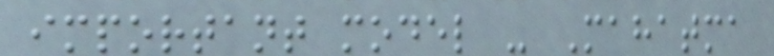important model - Mahatma
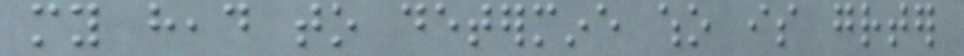my head to determine who is greater
